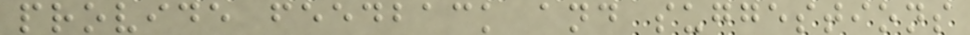provide feedback and suggestions
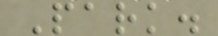Park.
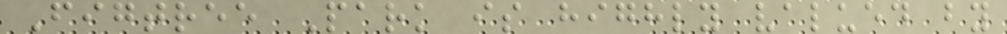Figtree Park is highly valued by
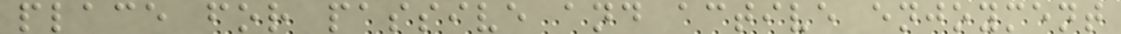place for passive and active enjoyment
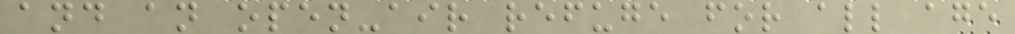and an open-air refuge for all age
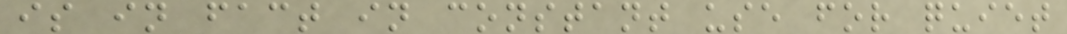is in fact in constant use for quiet
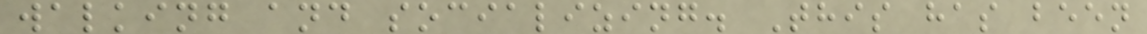walking and socializing. This has been
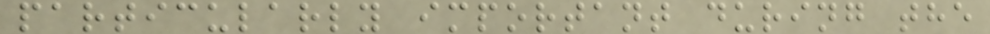particularly important during the
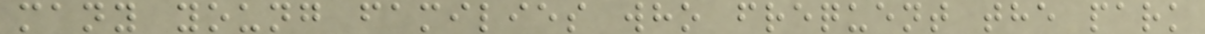many young families who frequent the park
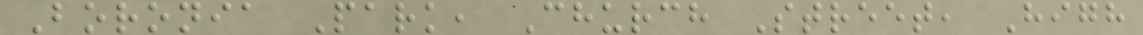Boronia Park, Church Street, High
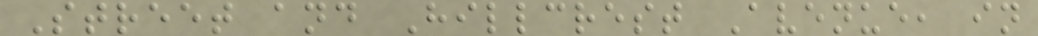Street and Hillcrest Avenue, in
